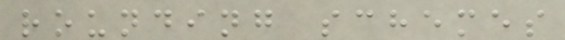rounding schemes
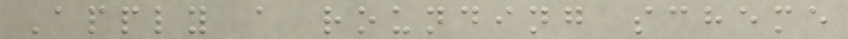Apply a rounding scheme
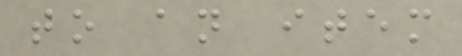to an item
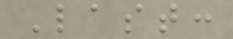Last:
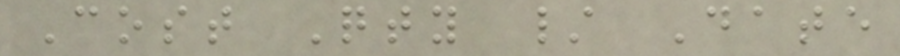Cost Qty / Date
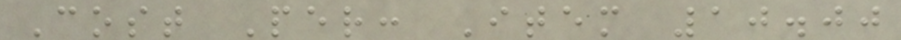Cost Per: Item 10.00
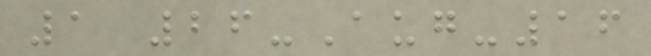1 26-Aug-16
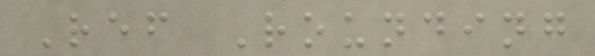Ref Rounding
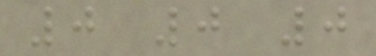0 0 0
